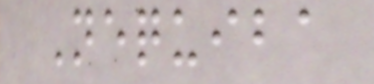Nequiba
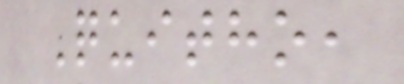Quitho,
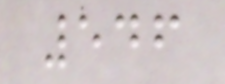546
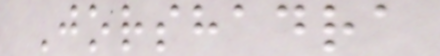Jorshadra
